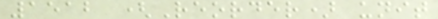1512 (Reorder) unit
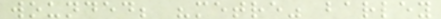wounded; "metre" barley
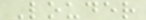Louder
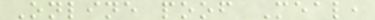Online poof Meal,
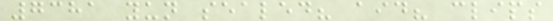7381 yun sealed? aid? clips
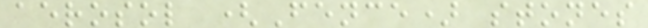aerosol (Fence) stones
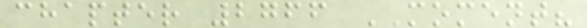chapter 2766 MOMENT?
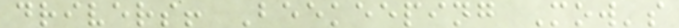drivers! Beekeeping Mow's
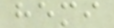hemi
